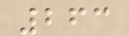263
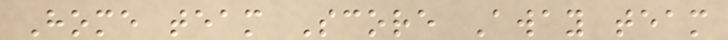Home team Score Away team
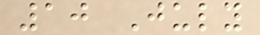10 July
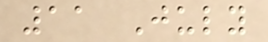11 July
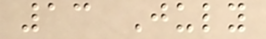13 July
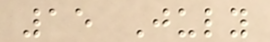15 July
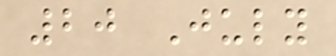20 July
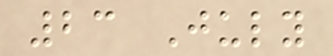23 July
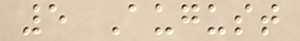5 August
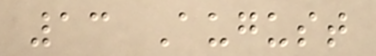13 August
